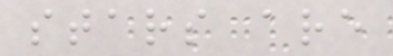stars are
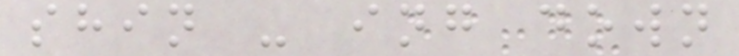shin - ing down
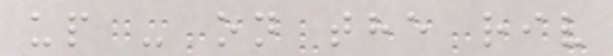up - on the riv
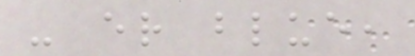- er blue,
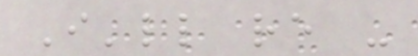I'll re -
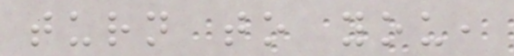turn to you,
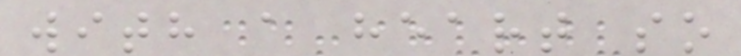with a heart so
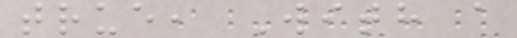true, With a
